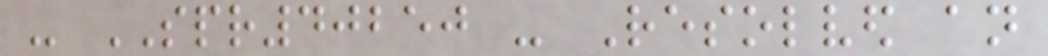- SPR40250 - Resolved an
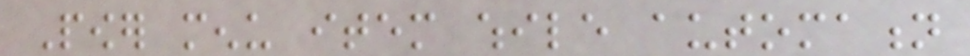Power menu item while automation
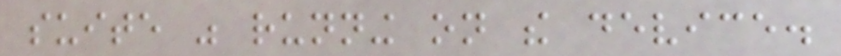suite was running on the device.
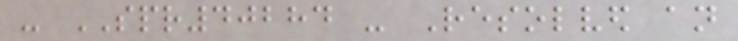- SPR40284 - Resolved an
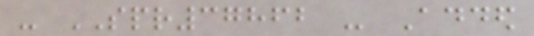- SPR37862 - Added
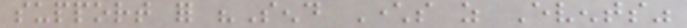support for "Send Characters as Events"
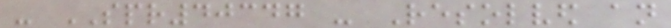- SPR40347 - Resolved an
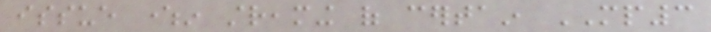issue wherein streaming of certain MP3
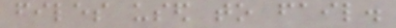files used to fail.
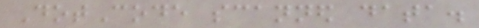DotCode scanned data.
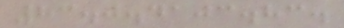83.0.4103.83.
